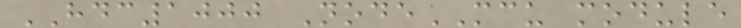HDC1000 NodeMCU module
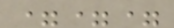===
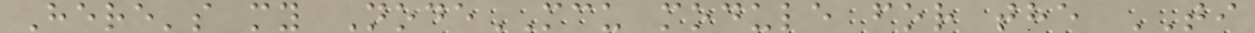Here's my NodeMCU module for the TI
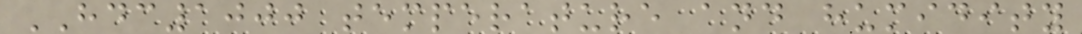HDC1000 temperature and humidity
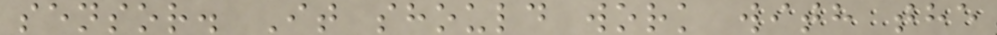sensor. It should work with the
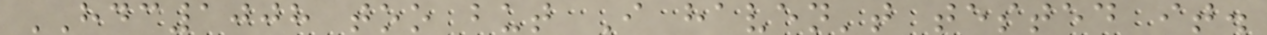HDC1008 too but I haven't tested it.
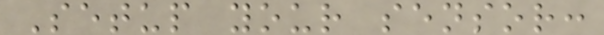Setup your sensor:
